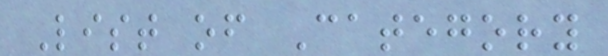List of Category
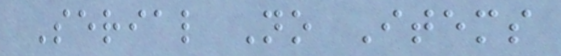Serial No Items
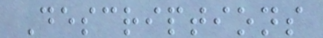Descriptions
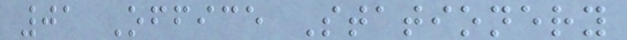01 Office Stationery
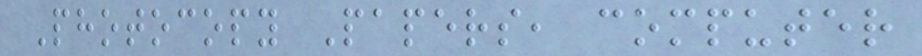Photocopy Papers, computer
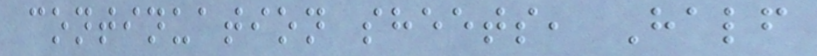continuation sheets, Half
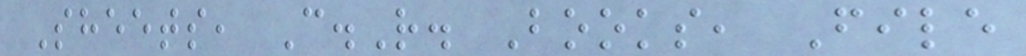Sheets, C.R. Books, File
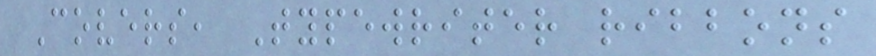Covers, Typewriter ribbons
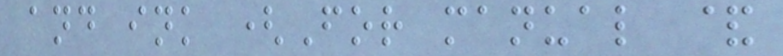and ink (For manual &
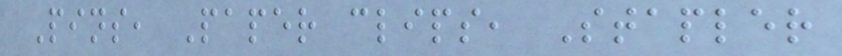Pins, Paper clips, Stapler
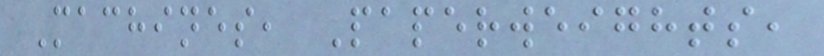Machines, Paperweights,
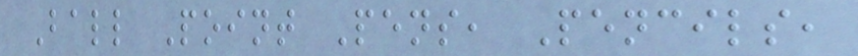Ball Point Pens, Pencils,
